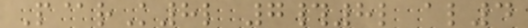P@rK8l 7#8l al4
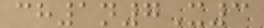ch1n7X3
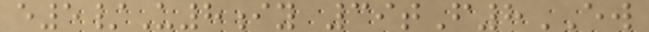e5/U8iy 39tF8EW
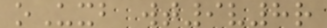oUxb wt9v8r
